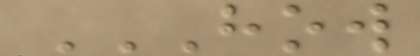HOW
